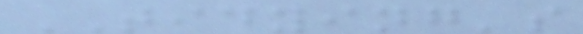TIDYING's
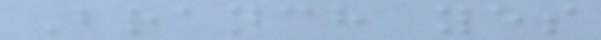Branch yes
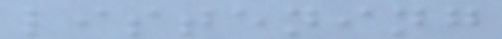listening
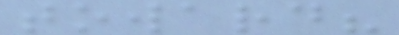toward?
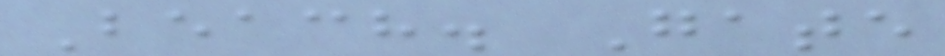Beach. Gate
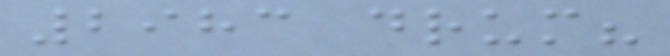2983 drum?
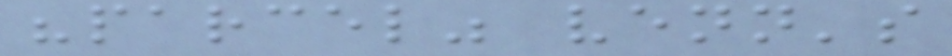"parcel" venn's
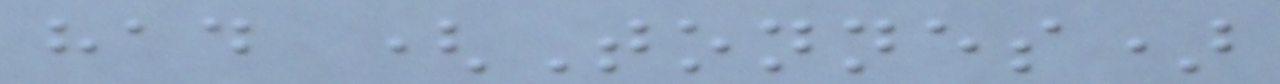had (Tonnes)
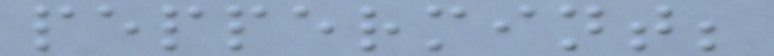peppermint;
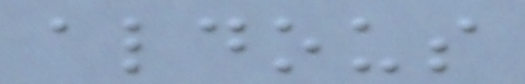aldous
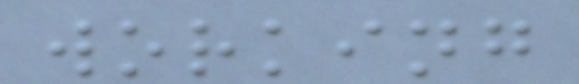working
